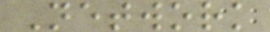Network
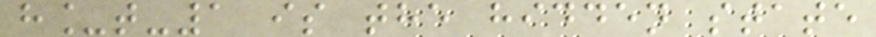h_t-1 is the hidden state
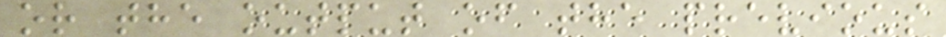or the output of the previous
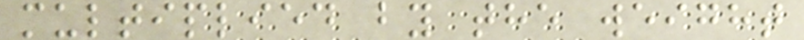multiplied by the weight
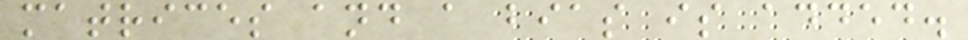matrices and a bias is added.
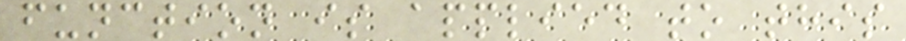function is applied to this
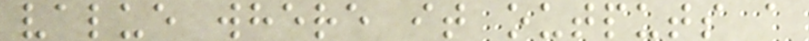value where it outputs a
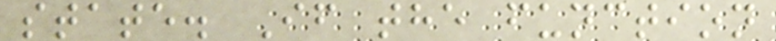state. If the function
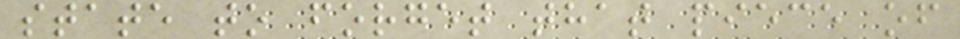state to forget that piece of
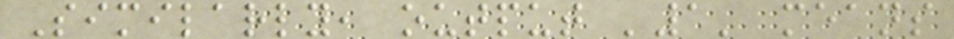Similarly, output '1' means
